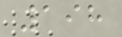198
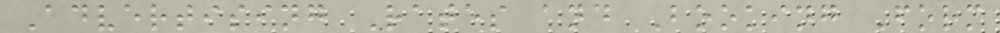Advertising Rates and Booking Form
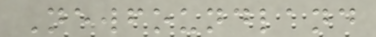Newfoundland
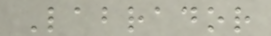Labrador
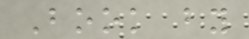Book by
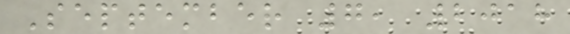September 7, 2018
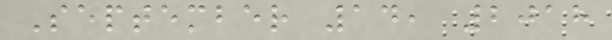September 14, 2018
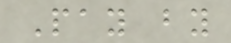Pay by
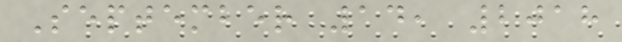September 14, 2018
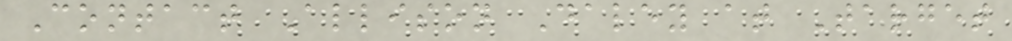Contact Allison Daley at Target
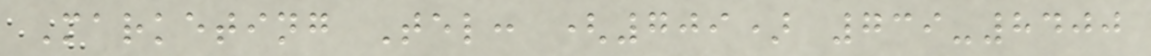Marketing Tel: (709) 739-8400
